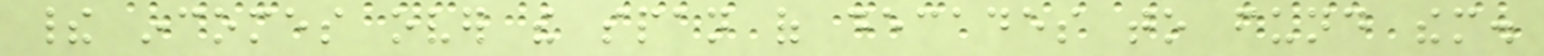their incomes over the span of decades to fund them.
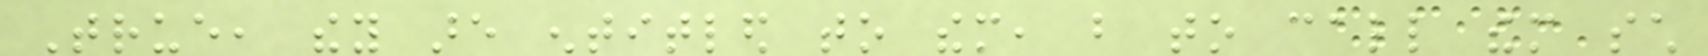True, they are entitled to them, but to call them such
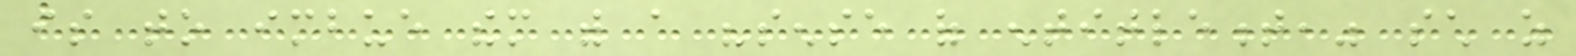is to imbue them with a "sense of entitlement," such as
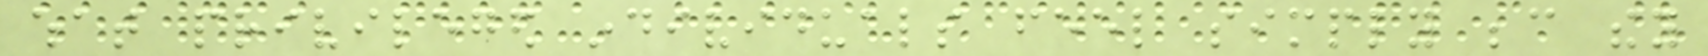what privileged individuals feel simply because they
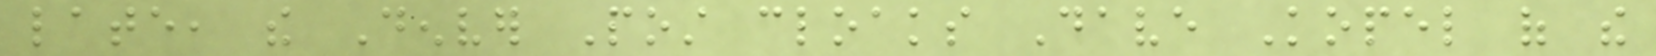late, the Denver Post cloaks Dave Kopel of the
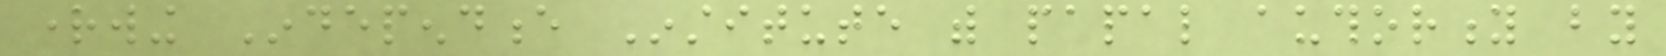rightwing Independence Institute with papal authority by
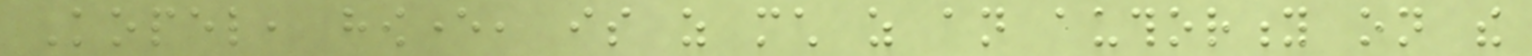Kopel, however, is as much as an authority on the
